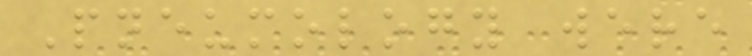Pneumology were
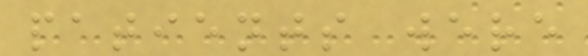patients were
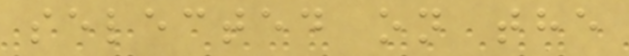selected on the
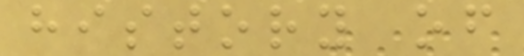history of
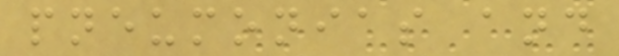pneumonias and
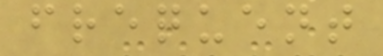frequent
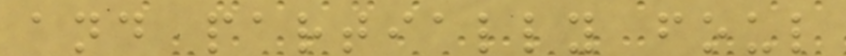and partially foul
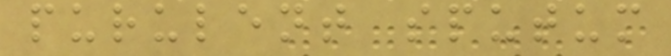purulent sputum
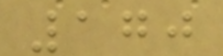170
